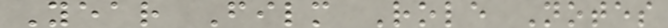Year Film Role Notes
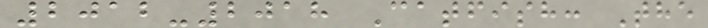2012-2018 Catfish: The
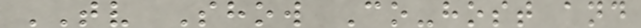TV Show Co-host and
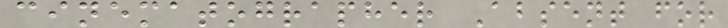cinematographer Absent for
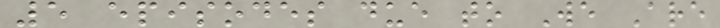5 episodes due to We Are
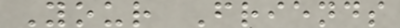Your Friends
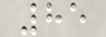85
